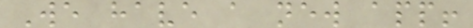We have a new app!
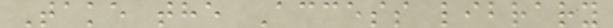Take the Access library
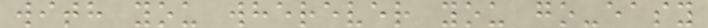with you wherever you go-easy
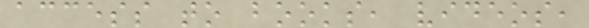access to books, videos,
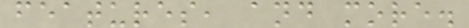features, and more.
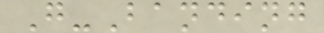G-Banding
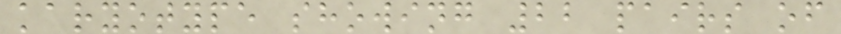karyotype showing 22 pairs of
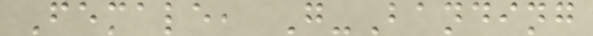Female, G-Banding
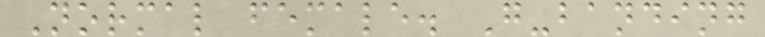Normal female. G-banding
